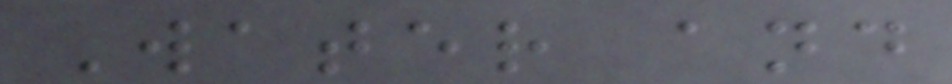Water and
